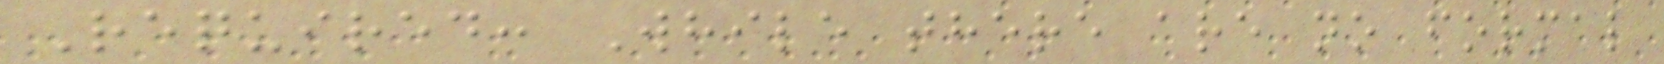Required: While there are no formal
